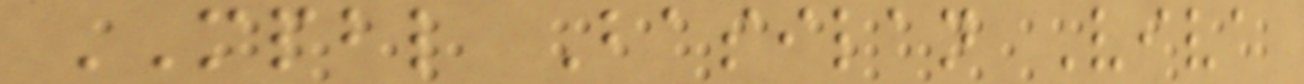MPBL Basilan Viva
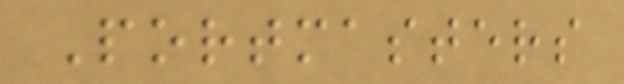Portmasters
